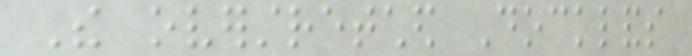The overstretched Docklands
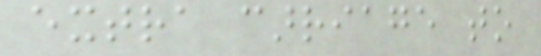extra carriage to
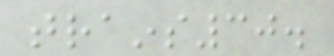trains30.
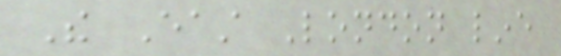The East London line
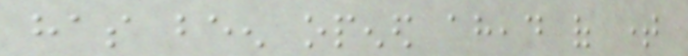has been opened ahead of time
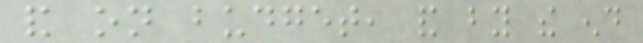and on budget, and by the end
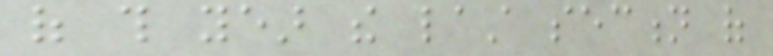of this year the last section of
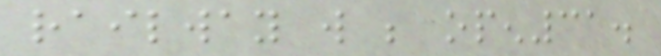railway will be open31.
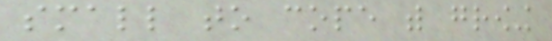small to cope with growing
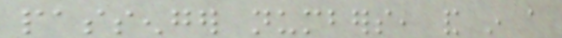passenger numbers, and in a
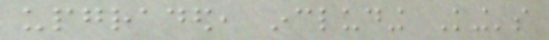upgraded, including King's
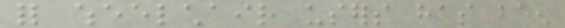for wheelchair users has been
